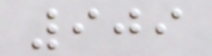909
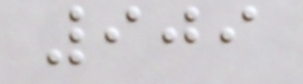909
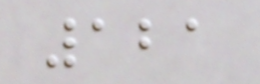121
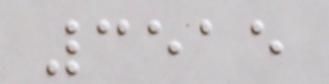3515
